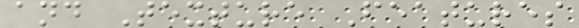and Texture Features
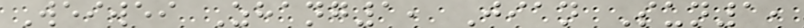Weiwei Zhang1, Jian Sun1,
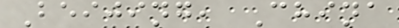Beijing, China
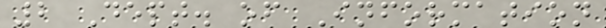2 Dept. of Information
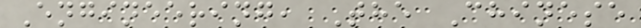Engineering, The Chinese
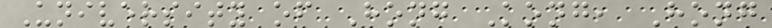University of Hong Kong, Hong
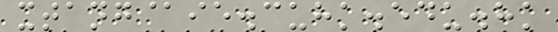xtang@ie.cuhk.edu.hk
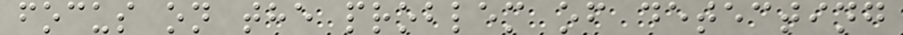focus on the problem of detecting
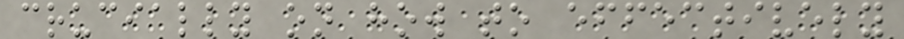crucially on how to effectively
